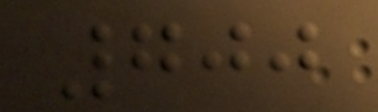700
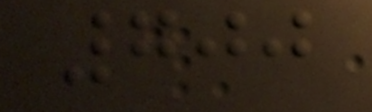700
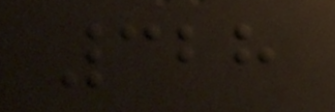328
